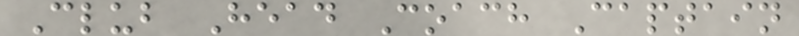Club Head Coach Captain
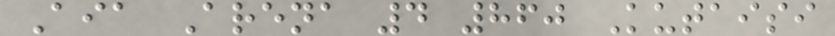Aia Arena 4 860 Kutaisi
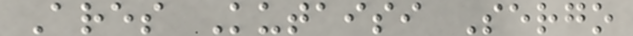Ares Kutaisi Sergo
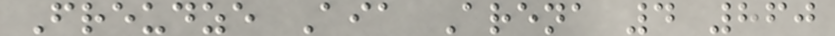Freudze Aia Arena 4 860
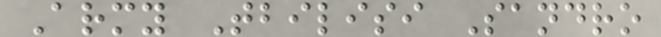Army Tbilisi Sandro
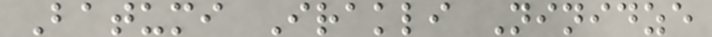Batumi Irakli Ninidze
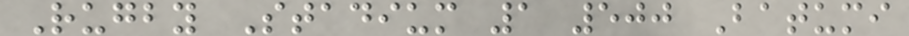Rugby Stadium 1 500 Batumi
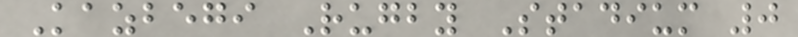Kazbegi Rugby Stadium 0
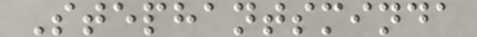Stephantsminda
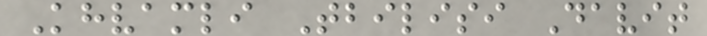Khvamli Tbilisi Davit
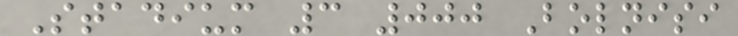Stadium 3 000 Bolnisi
